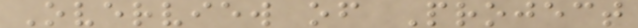Overview of Project
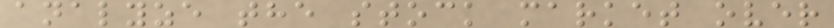analyze the stock market over
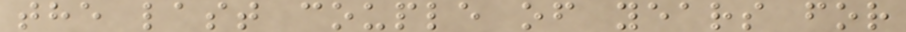the last couple of years for
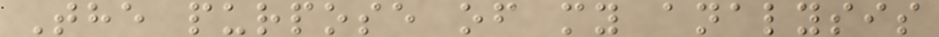The purpose of my analysis
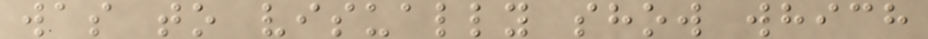was to visually show which
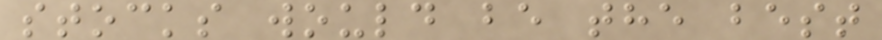stocks would be the best
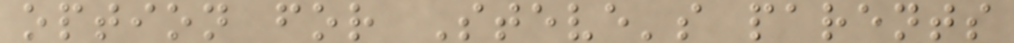option for Steve's parents
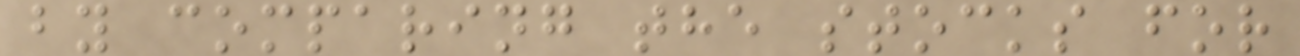by comparing the stocks for
